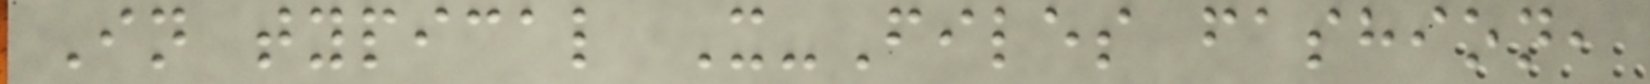In typical X-Files fashion,
